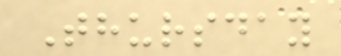Thursday
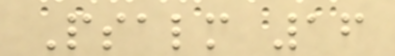Psalm 16
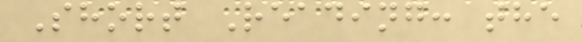Short Reading: the
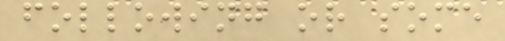following or some
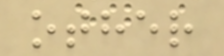other
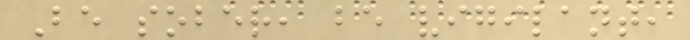Be sober, be vigilant,
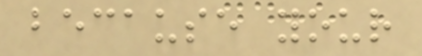because your
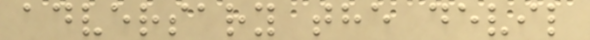adversary the devil
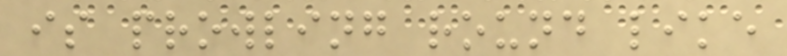is prowling round like
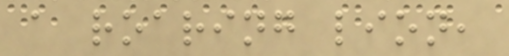a roaring lion,
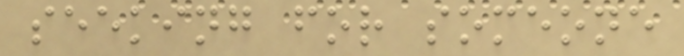seeking for someone
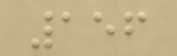156
